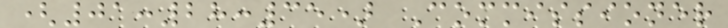(01:28:35) Commissioner
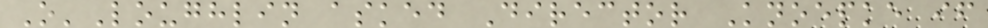O'Loughlin asked Director Knoepke if
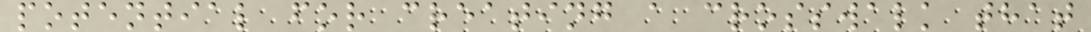potential for creating a crosswalk that
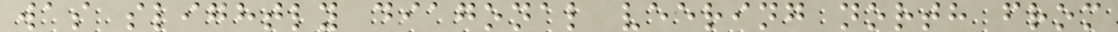was slightly diagonal veering north from
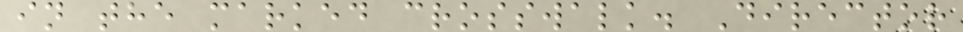in the marked crosswalk. Director
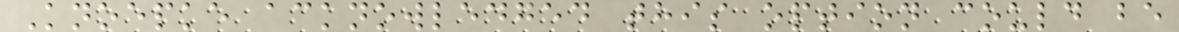Knoepke acknowledged this option could be
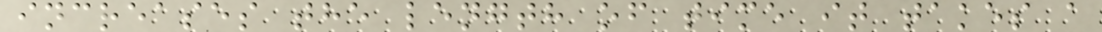increases the length of time it takes a
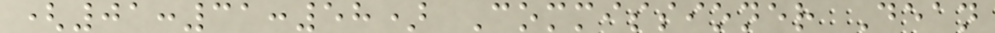(01:31:58) Commissioner Dean
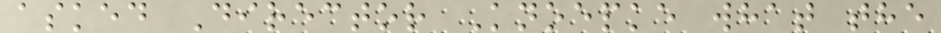asked Director Knoepke what the
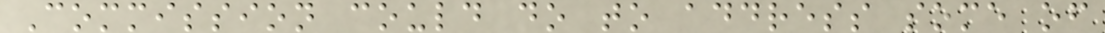Commission could do to address some of
